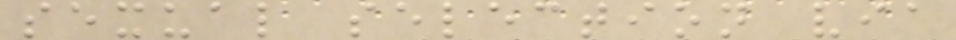sexual selection via
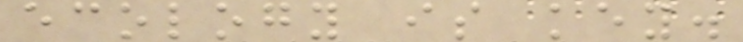ecology is key.
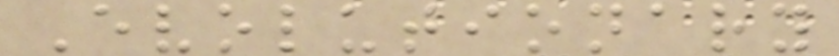Evolutionary
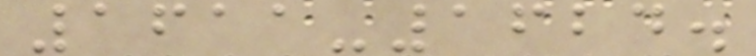1611-1624.
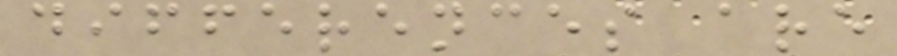differences are
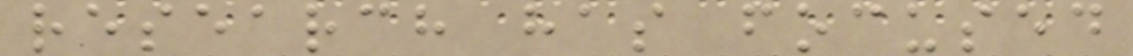research has focused
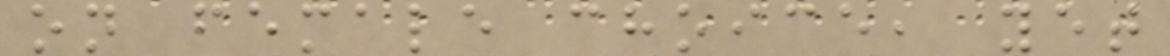on female choice, yet
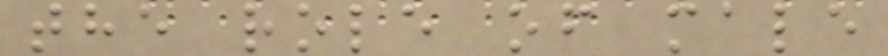the role of male
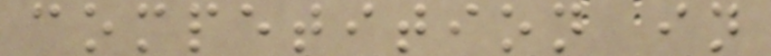competition in
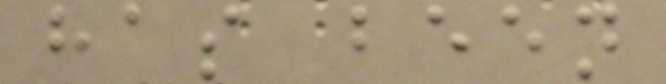has been
